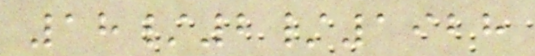18/2/1928
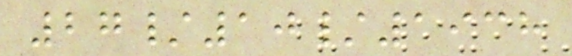27/10/1938
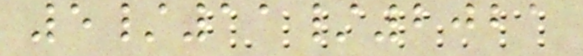5/11/2021
